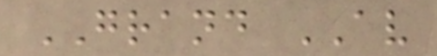GRAND AV
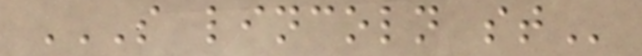S LINCOLN ST
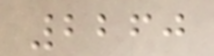2260
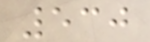530
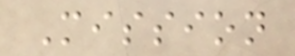Mission
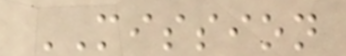MISSION
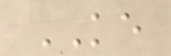KE
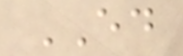ED
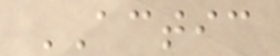ACTIC
